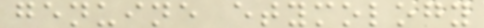genuine etymology
